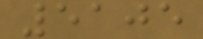5105
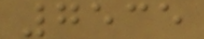7535
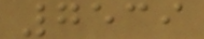7539
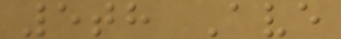5th Ave
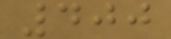400
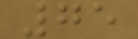75
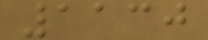1130
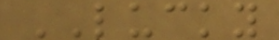LUCKY
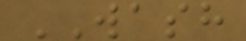WASH
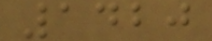1420
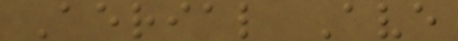Aerial Ave
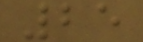25
